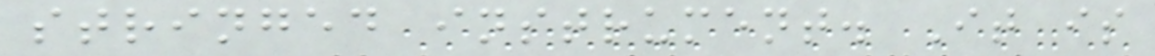stringed instrument. It is
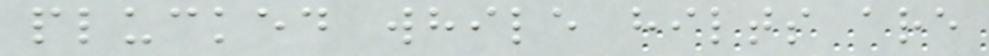plucked while hilts are
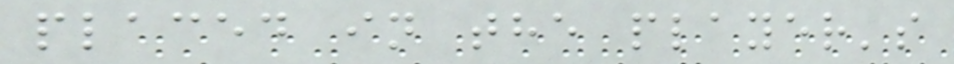placed in the player's
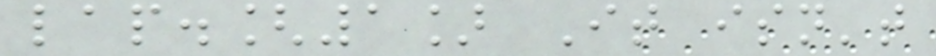lap.[1] It isn't
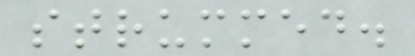strummed.
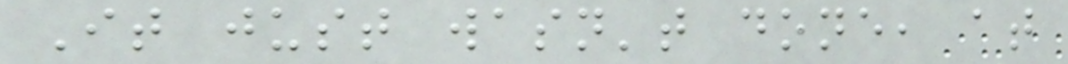It just wasn't done, at
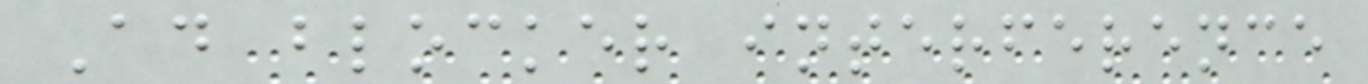Ad blocker interference
